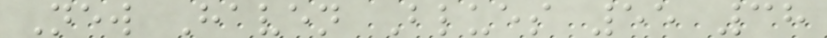New Haven Blues 55 38
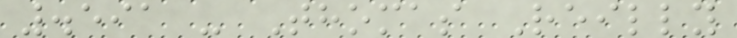.591 - Thomas Reilly
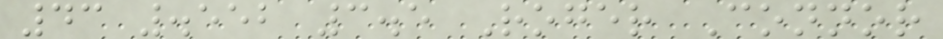43 .552 3.5 Roger Connor
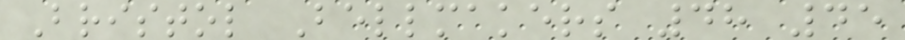Bristol Bellmakers 48 45
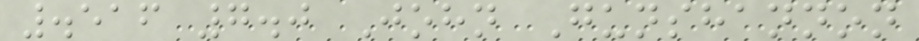.516 7.0 John Gunshannon
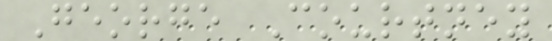George Courtney
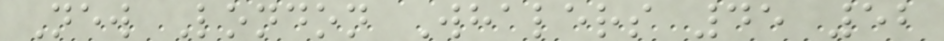New London Whalers 45 52
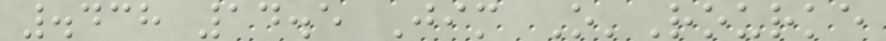.438 14.5 Jim O'Rourke
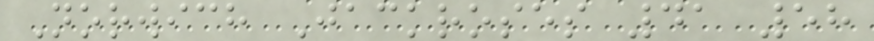Norwich Jackroses 41 58
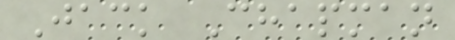Jack Chapman
